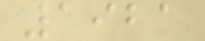1921
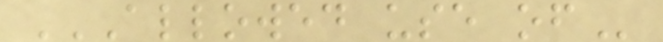ALLOWED USE OF
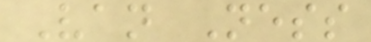Van Ness
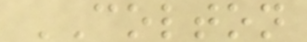COLTON
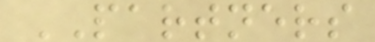PARTNERS
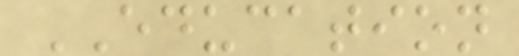EDUCATION
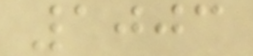1003
